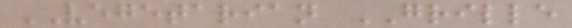VEGETARIAN GRILLE
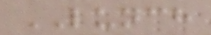LUNCH
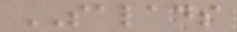SALADS
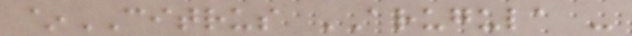~CITRUS ARUGULA -
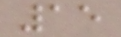15
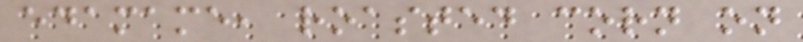edamame, roasted corn on
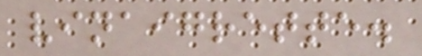vinaigrette.
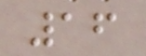16
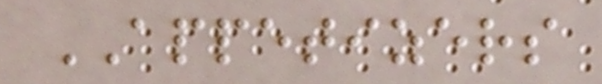APPETIZERS
